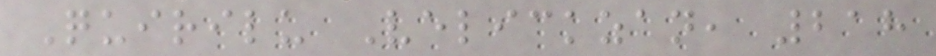Quirilu Velickzan, 218
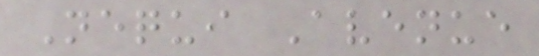Nequi Avenue
